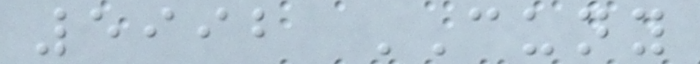5992 CUNY
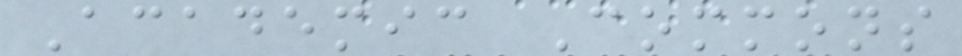Academic Commons
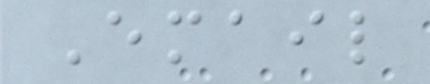Email
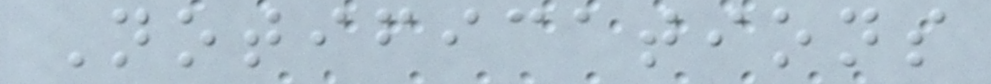Notifications
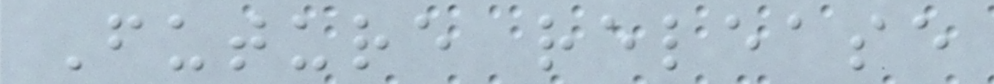Future release
